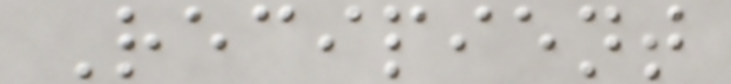Recipient
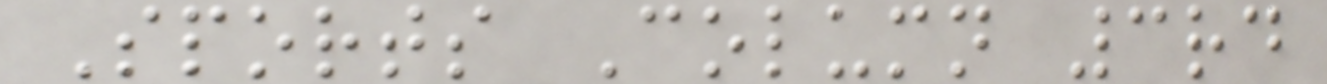Sports Column 3rd
